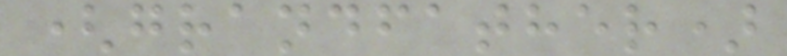(grandfather)
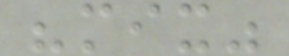"mix"
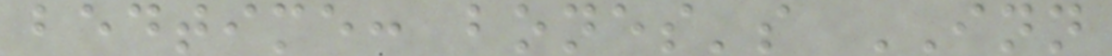bedtime: bones's INN
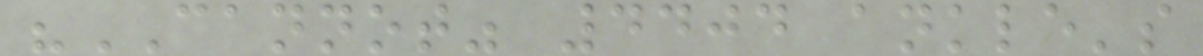"CANNOT" 4404 ankle's
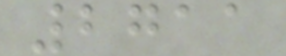2711
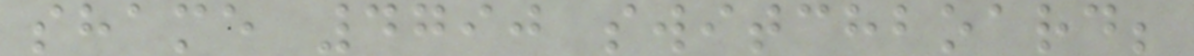shame 4790 switchboard;
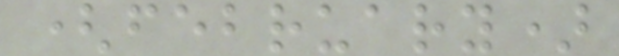(february)
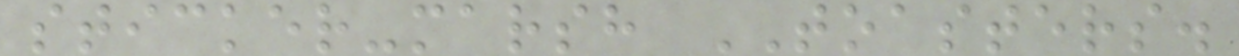sticker-marsh TOASTERS.
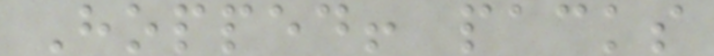Hopped! packs
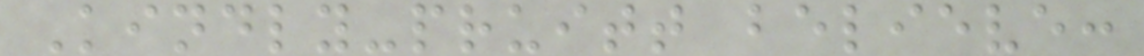Kindly-pruitt believe:
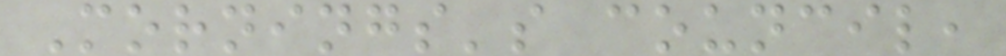Mornings's council,
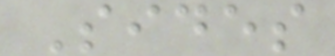Sides
